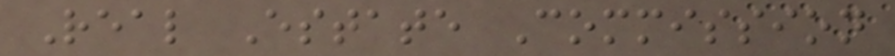Real Estate Commission
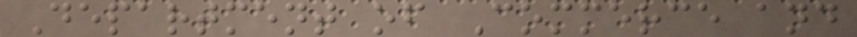Department of Commerce and
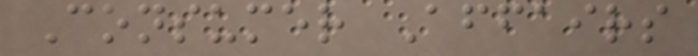Consumer Affairs
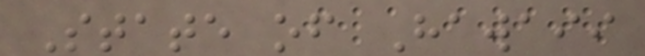State of Hawaii
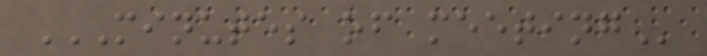MINUTES OF MEETING
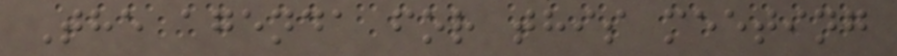The agenda for this meeting
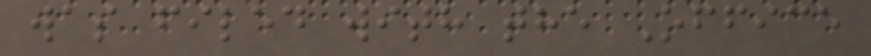was filed with the Office
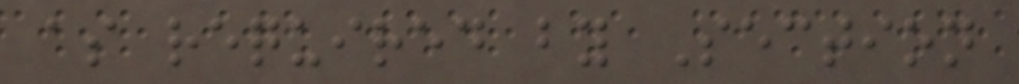as required by Section
